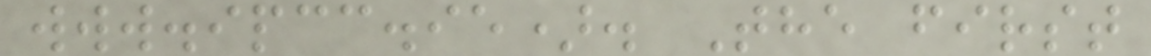www.ipcc.ie). The first
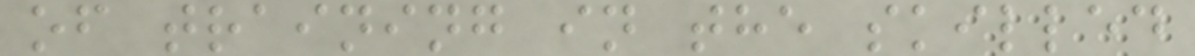of training in the skilled
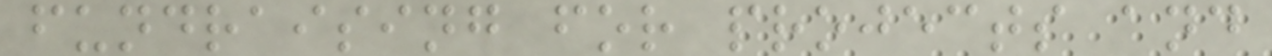fundraising for projects and
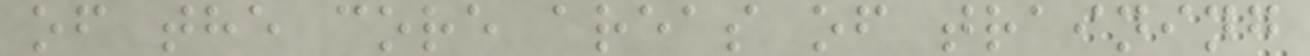of the core areas of training
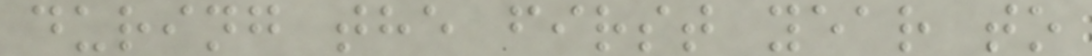during the first year to
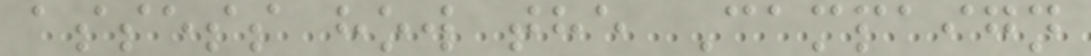assess how the Campaign
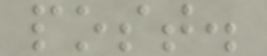post.
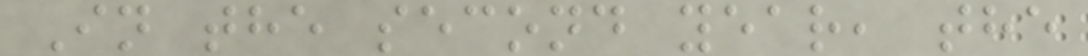In the second year, the
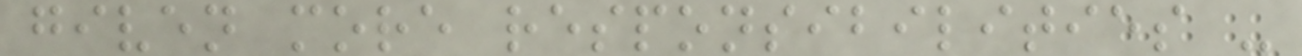given more responsibilities -
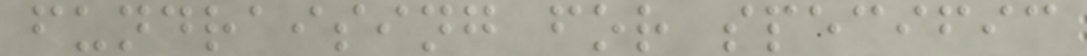fundraising for specific
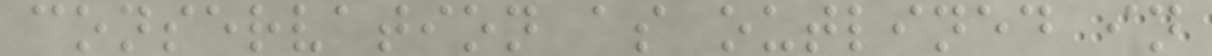conservation as outlined in
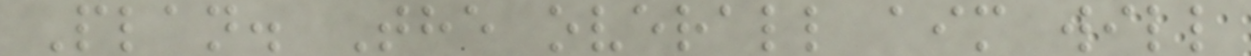Plan. The overall aim will
